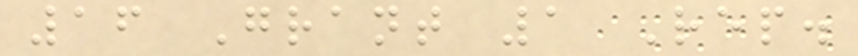16 Grant 1 Rep.
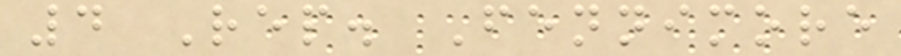4 Rep. Fennimore
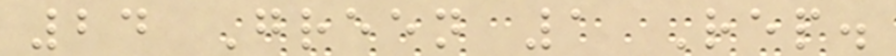24 Green 1 Rep.
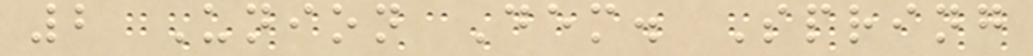2 Union Dem. Spring
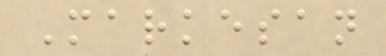Markesan
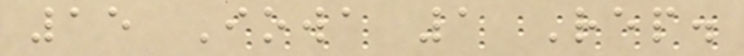15 Iowa 1 Rep.
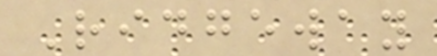Ridgeway
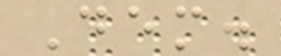Dem.
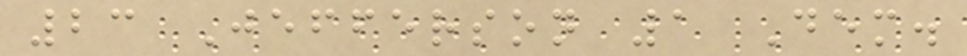23 Jefferson 1 Dem.
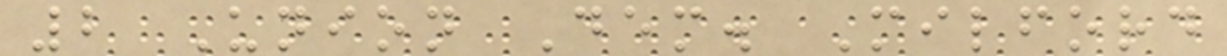2 Union Dem. Milford
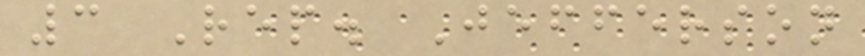3 Rep. Jefferson
